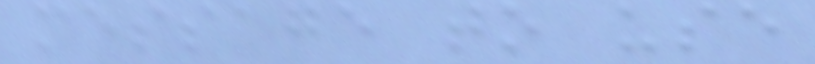message to use
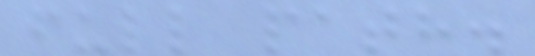full path.
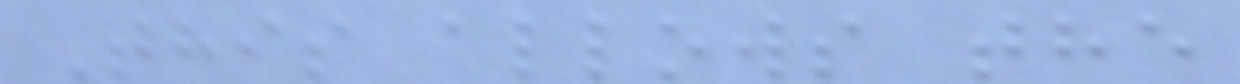This allows the
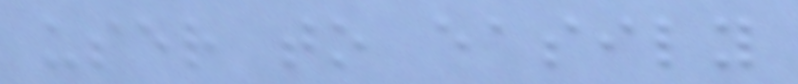user to easily
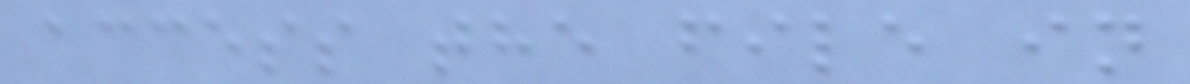access the file in
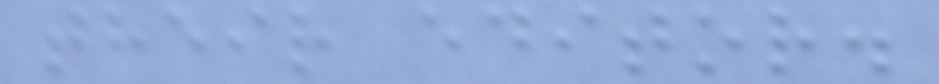their editor.
